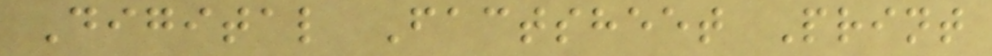Digital Factsheet Print
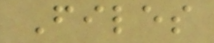Files
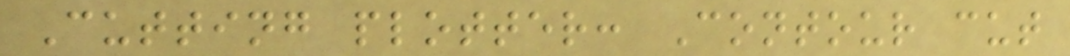Cutting plotter: Contour cut
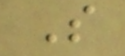S
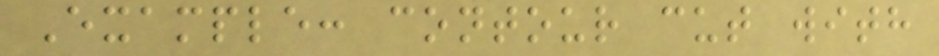Example: contour cut with
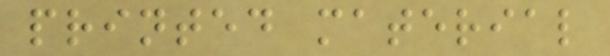printed material
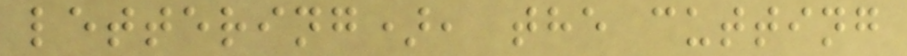lettering), the cutting
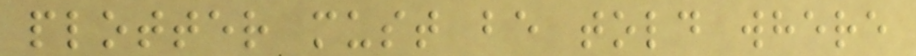plotter must be told where
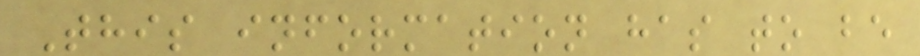This information has to be
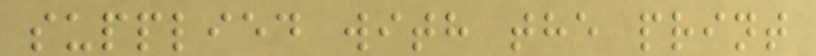supplied with the print
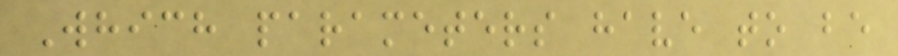Which parameters have to be
